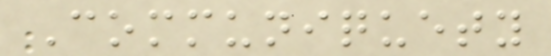Communiquety
